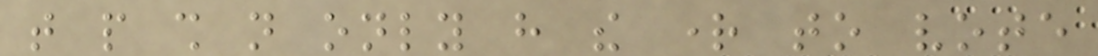that people shall not only have the right to vote
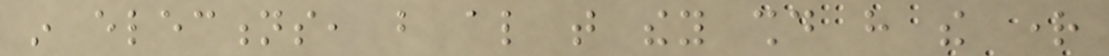in elections, but also that they should have the right
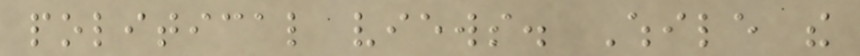political views. While the
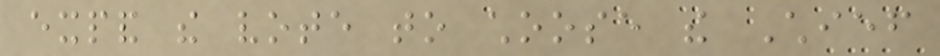expand the vote to choose the Chief
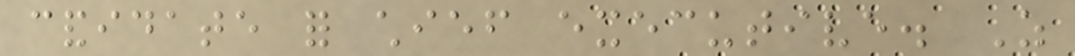candidate for chief executive. As
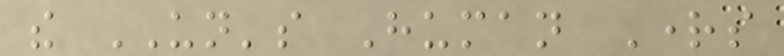the UN's Human Rights
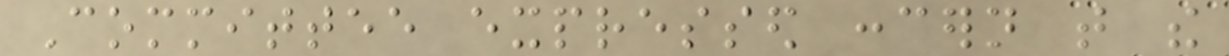Committee expressed concern that the
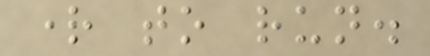right to run.
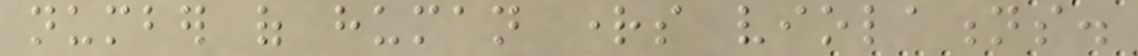number of human rights violations.
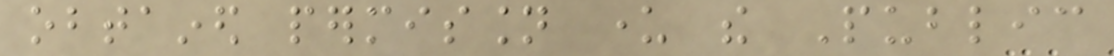obtained permission under the Public
